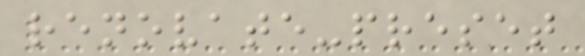renovate-preset
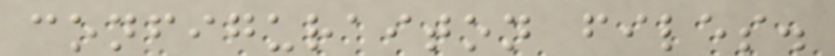configuraiton files.
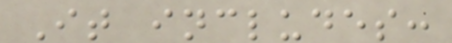It includes:
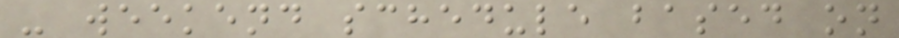- weekend schedule based on
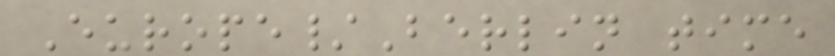Europe/Berlin time
